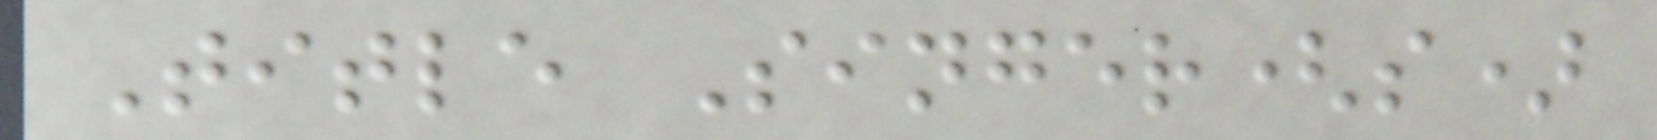Title Singer(s)
